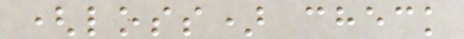(loss) check
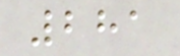281
